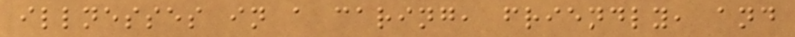illnesses in a caring, friendly, and
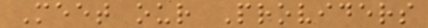Meet our Providers
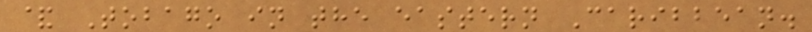& Tobago in the eastern Caribbean.
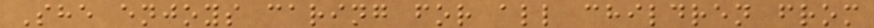She enjoys caring for all children from
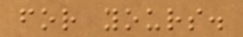for yours.
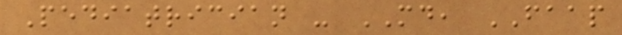Pediatrician - MD, FAAP
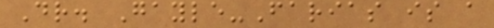Dr. Gayle-Farias is a
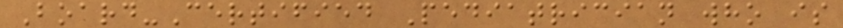Board-Certified Pediatrician who is
